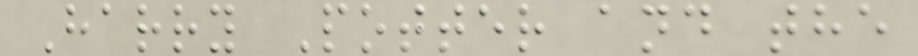Harry Potter and the
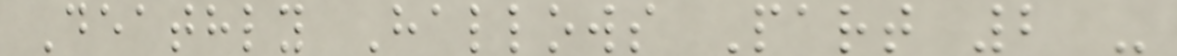Deathly Hallows Part 2 -
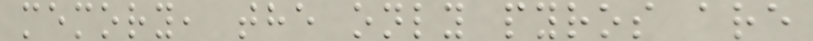memory, the only pyros are
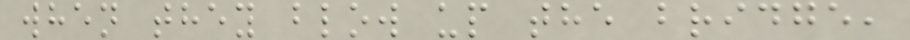when they blow up the bridge,
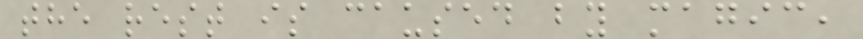the rest is caused by magic,
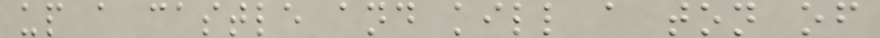up a castle and kill a ton of
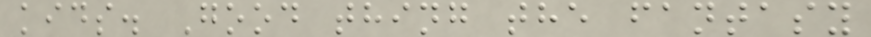kids. Good thing the fantasy
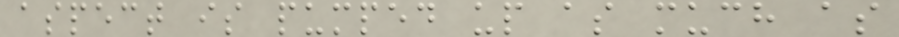aspect is pumped up as much as
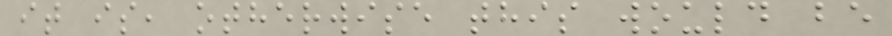it is, otherwise this would be
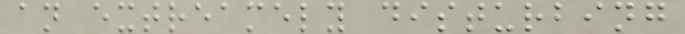an extreamely disturbing
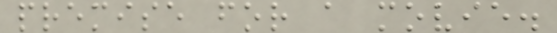premise for a movie.
